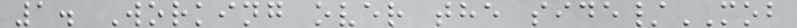1. Working over the side/MOB
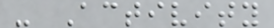- Activity
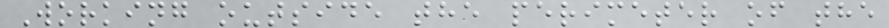Working outside the perimeter of the
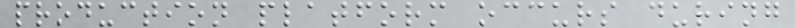production platform occurs during
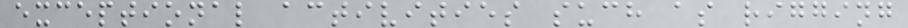exceptional activities such as rigging
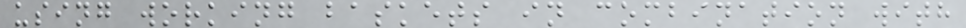using working baskets in combination with
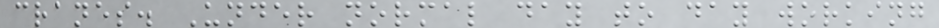cranes. Under normal day to day working
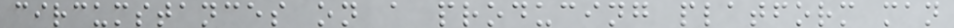circumstances on a producing platform man
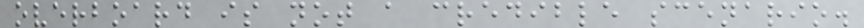overboard is not a credible scenario.
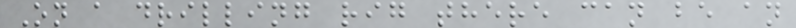On a drilling rig there can be an
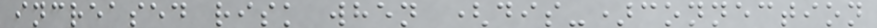increased risk when (dis-)connection
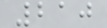210
